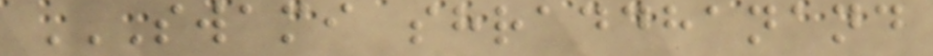SWAMI SHRADDHANAND
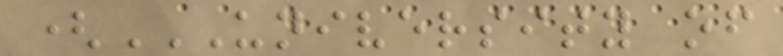(UNIVERSITY OF
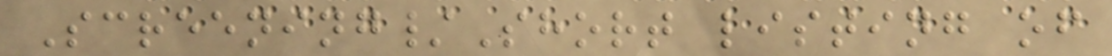Screening/Short listing of
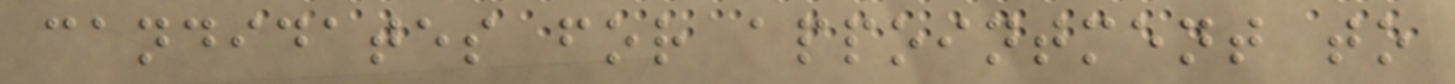candidates for appointment to
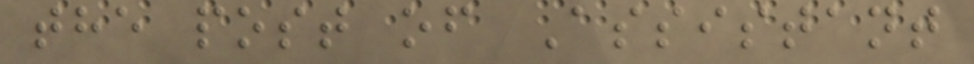the post of Assistant
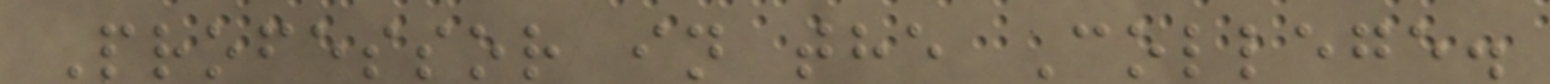Professor in the College.
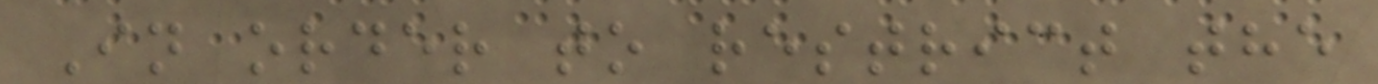In order to restrict the
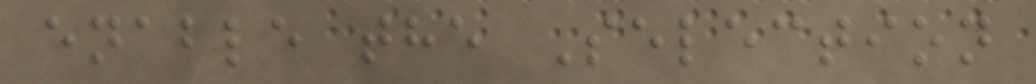enable the Selection
